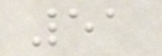51
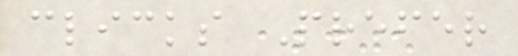clicks Prefer
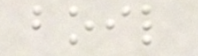boil
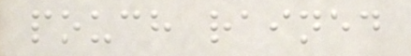pouch rained
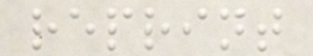reprint
